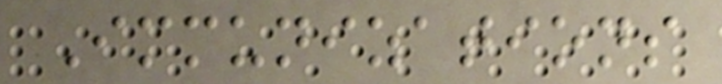Immunizations
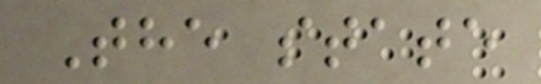The state
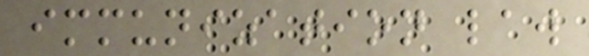immunization law
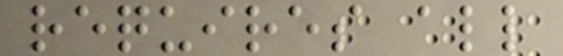requires all
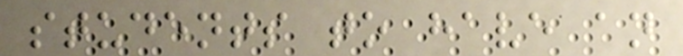students to have an
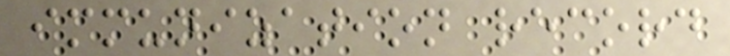immunization record
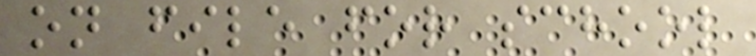on file for school
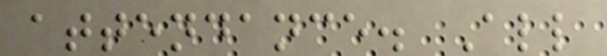attendance. All
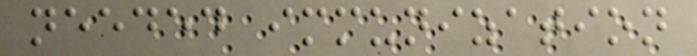needed immunization
